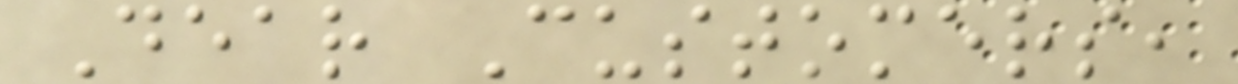Dear Customers,
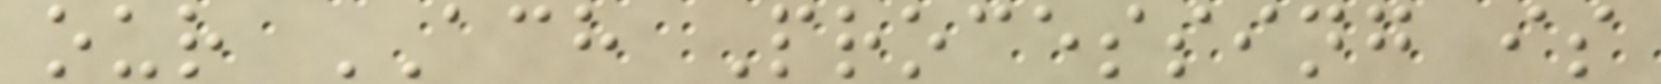our ACH Processing is
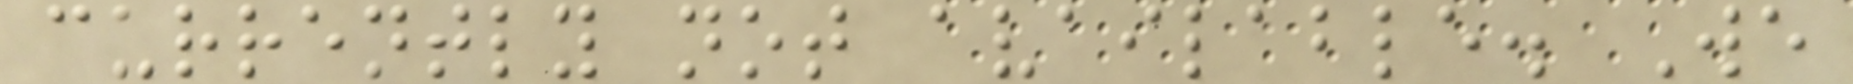currently not available. We
